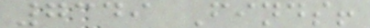7349 Finds!
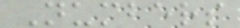Numbers
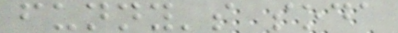funny's soda
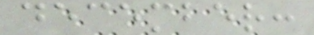december:
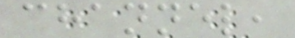channel,
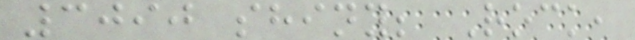3090 shiny; Rock,
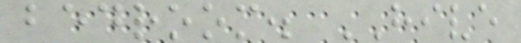bedroom. HIVE
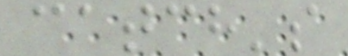catch's
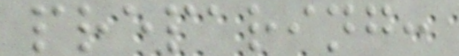preparing:
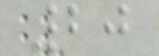20
